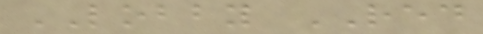LOBBY RED
